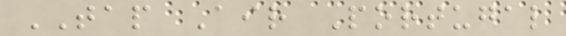TAP Air Portugal
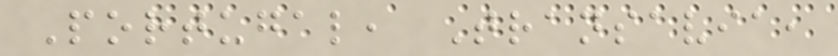Portugal, Transavia,
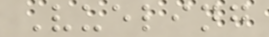Vueling
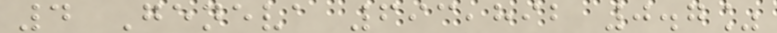4 Geneva 693,892 0.7%
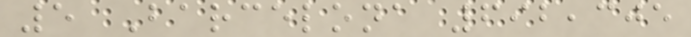5 Barcelona 692,305
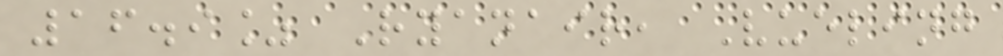16.9% Ryanair, Vueling
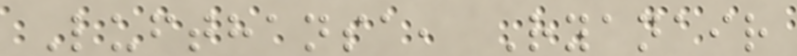Lufthansa, Ryanair
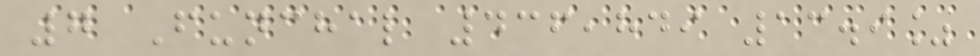7 Funchal 436,849 13.9%
